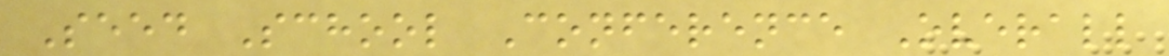Seed School Conference Overall
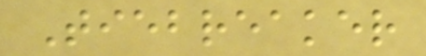Tiebreaker
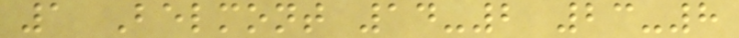1 Belmont 14-2 23-8
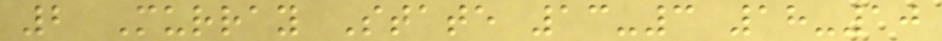2 Murray State 13-3 18-10
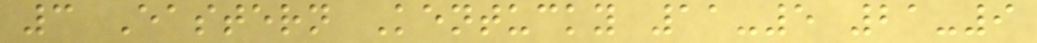3 Eastern Kentucky 11-5 21-9
